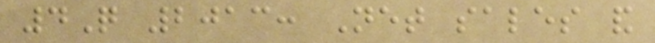4Q 2013: Net sales and
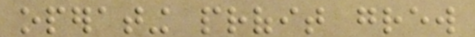operating profit grew
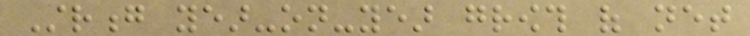Strong year-on-year growth of net
